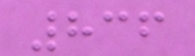836
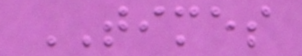TIMES
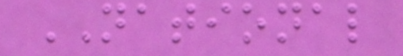NATIONAL
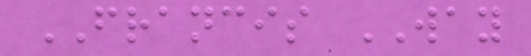FRANCIS WAY
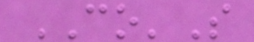CO'S
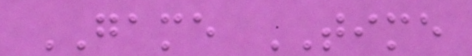GAME TIME
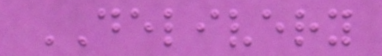DELIVERY
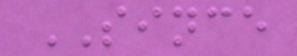SINCE
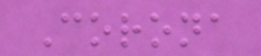Corona
